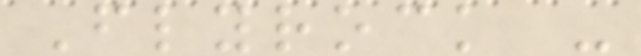Flyrock -
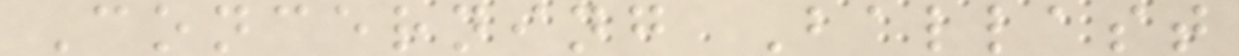Concerning Ballast
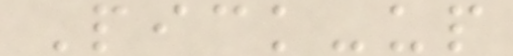Pick-up
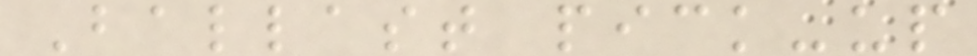Ballast pick-up
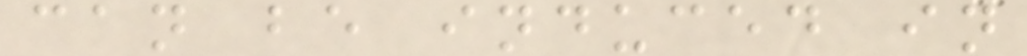can be induced in
